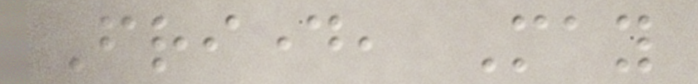Friday, May
